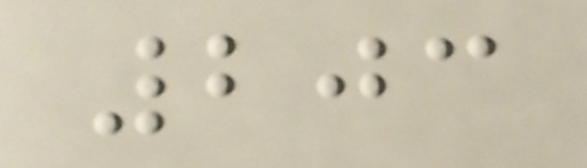203
